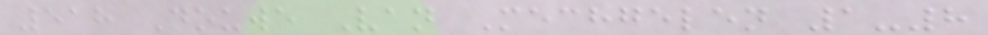518 Douwe Van Mechgelen 1-8
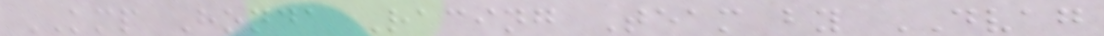KMP Honda Racing Team by DVAG
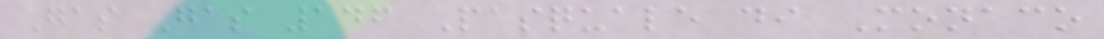Gas Gas 146 Pasquale di Monaco
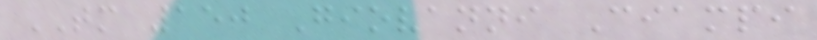TM 150 Giovanni Ciampi
